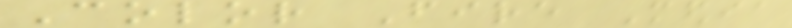Color Fire Media
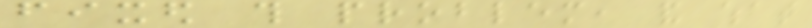fixed this problem, and what
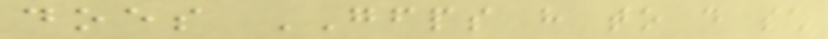does GFPS have to do such
